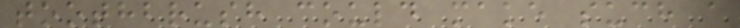toothbrush could make such a
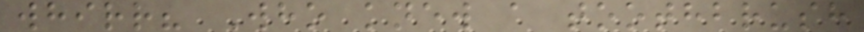whirr? Who knew a toothbrush
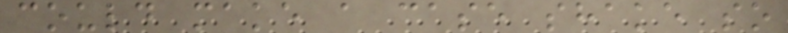could make a case shake so
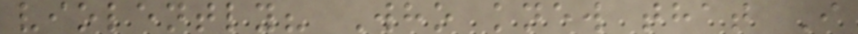violently? Who knew that I
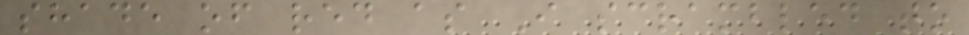shade of red as I scrambled to
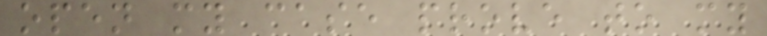open my case prove to my
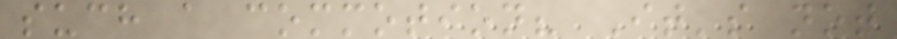such a commotion? It's not
